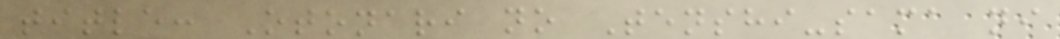title: Otonari no Tenshi-sama ni
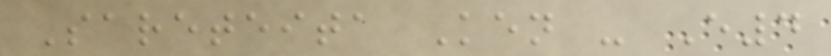Sareteita Ken - E4
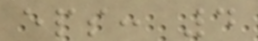eps: 4
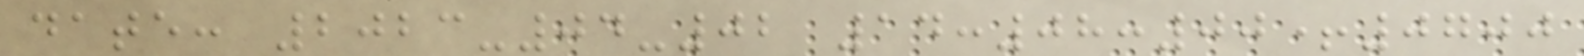date: 2023-04-02 14:08:00+0700
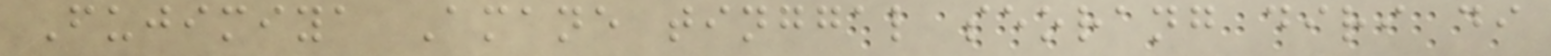Fujimiya Amane tinggal seorang diri di
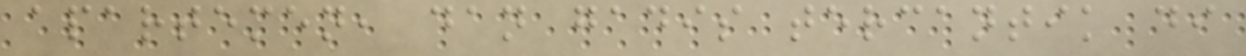apartemen, dan gadis tercantik di
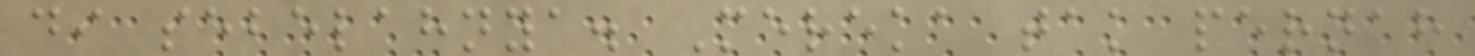di sebelahnya. Mereka tak pernah
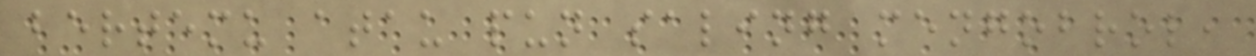bertemu atau pun saling mengobrol,
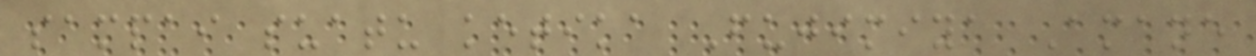sampai suatu ketika Fujimiya Amane
